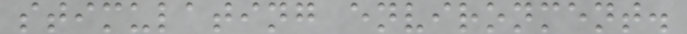stimulating environment.
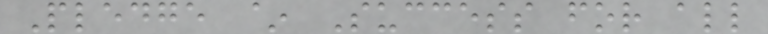Pledge ~ Success for all
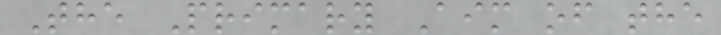The Primary Aim of the
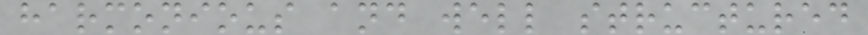harmonious and well structured
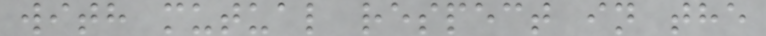with mutual respect in the
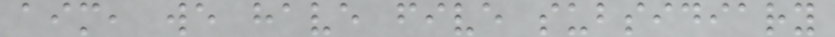aim, we have five subsidiary
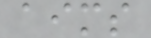aims
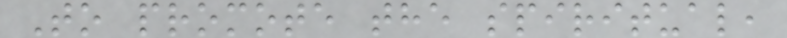To promote the spiritual,
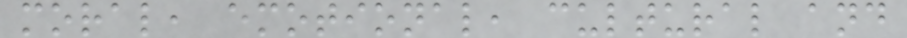moral, emotional, cultural and
